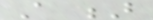A B
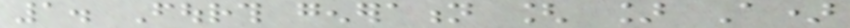1. Fourth generation [ ] A)
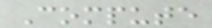Compute
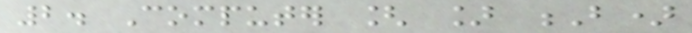2. Computer [ ] B)
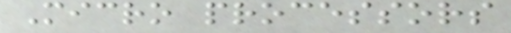Micro processors
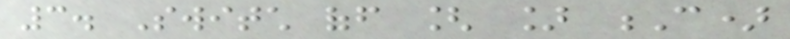3. Switch off [ ] C)
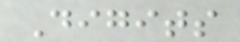Digits
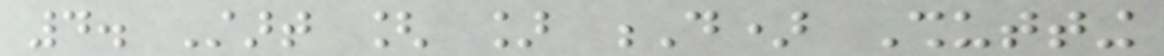4. Start [ ] D) Shutting
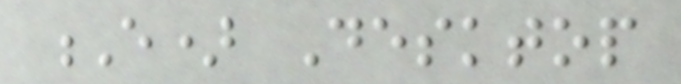E) Desktop
